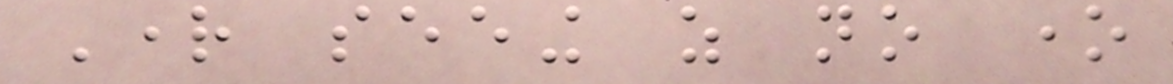Right seeing as no one
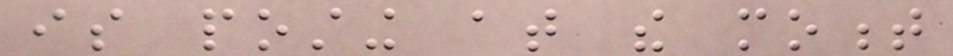is posting at the moment
